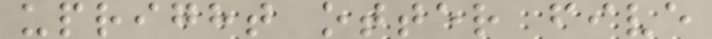upright otter five
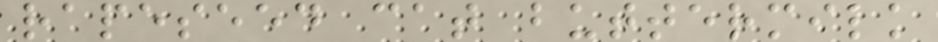rapeseed cat buttermilk
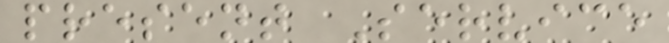present Service
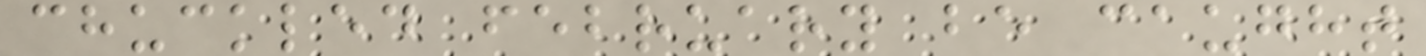chuckled february be caught
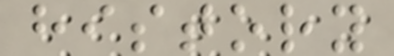history
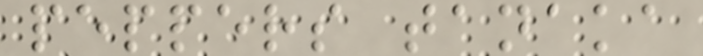peppers tanaka
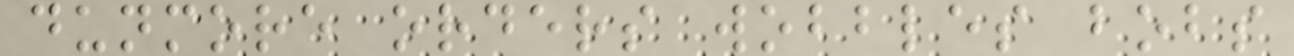dunmore orders wobbles bobs
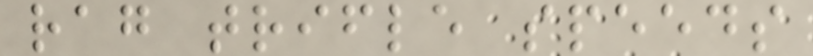rag trifle speeds
